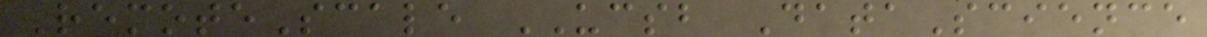RemoteScale UCSB DataScience
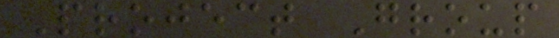Project Group
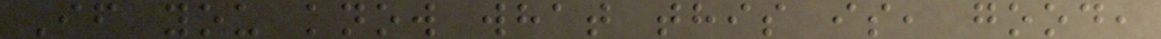If you know what this is, good,
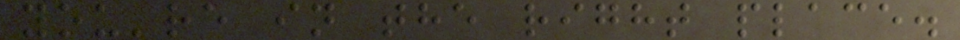you're in the right place.
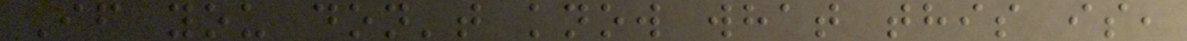If you don't know what this is,
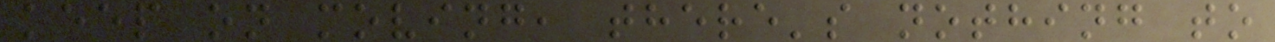keep on moving, there's nothing to
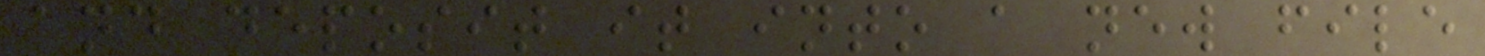and deposit it into a new file
